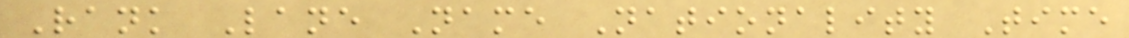Rank Lane Name Nationality Time
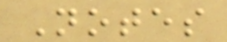Notes
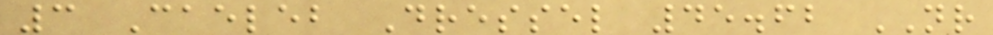3 Caeleb Dressel 45.62 NR
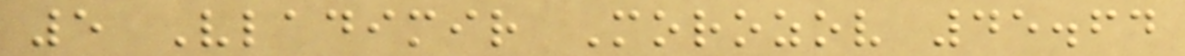5 Vladimir Morozov 45.64
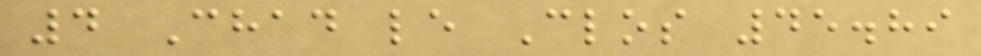4 Chad le Clos 45.89
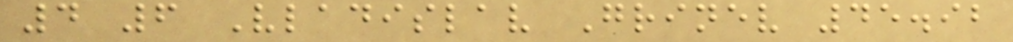4 6 Vladislav Grinev 45.92
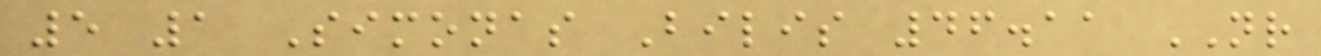5 1 Simonas Bilis 46.11 NR
